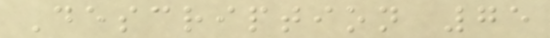Description 75
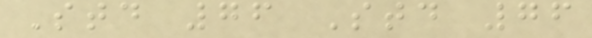Std 76 Std 76
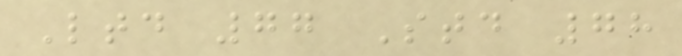Ltd 77 Std 78
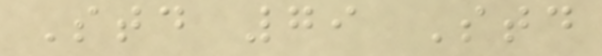Std 79 Std
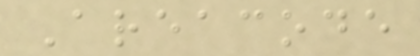Areacode
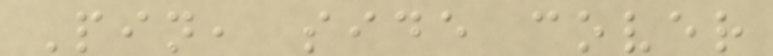Pin, side cover
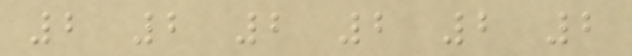2 2 2 2 2 2
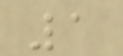1
